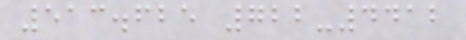513.625 722-4412
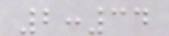2:34
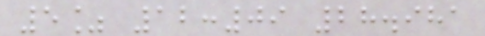5% 12:09 28.981
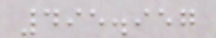495.957
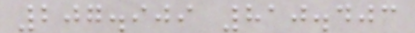207.909 810.403
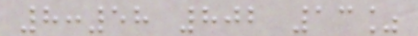8:58 802 13%
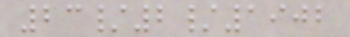23/2/1902
